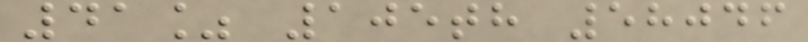41% 105th 58046
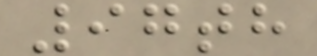97th
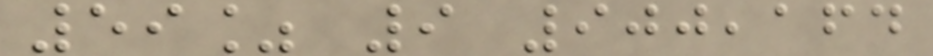59% 9 900,164
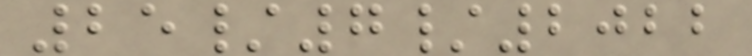25/7/2022
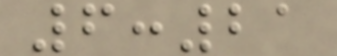6:21
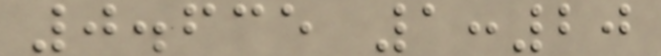0.635 1:20
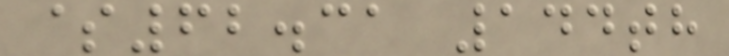$62.31 144th
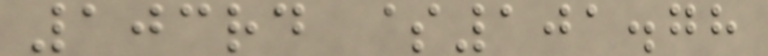103rd $101.78
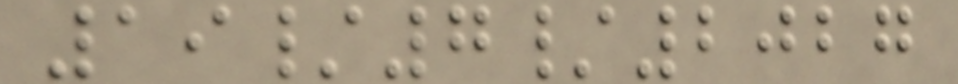19/7/2027
